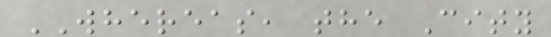WHEREAS, the City
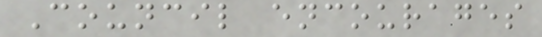Council encourages
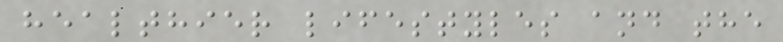healthier lifestyles and the
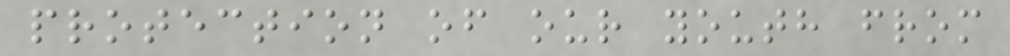protection of our youth from
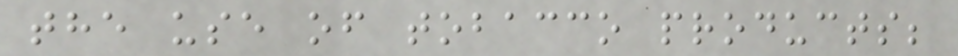the use of tobacco products;
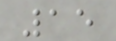15
